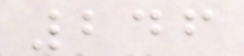246
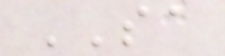SA
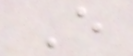E
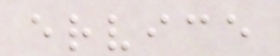ervice
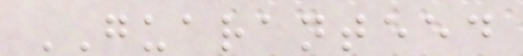GUARANTEED
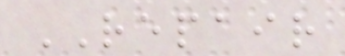REPAIR
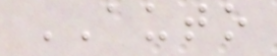AUTO
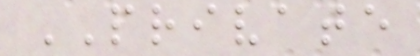PRIVATE
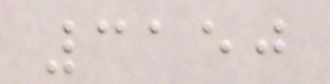3150
